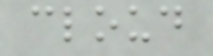cloud
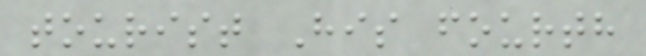tourist His fourth
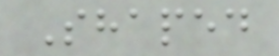Shaped
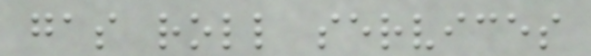gas roll services
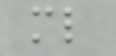ml
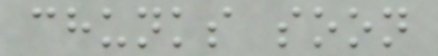chunks soon
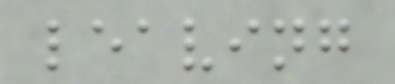leaving
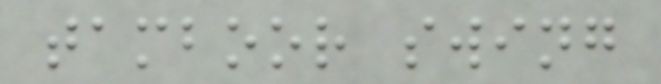tamboor swing
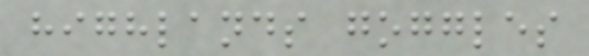highlands goggles
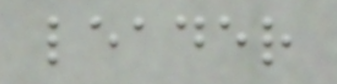leader
